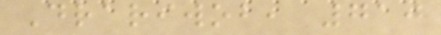Drariwob, 710
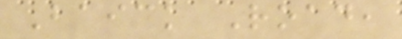Baick Road,
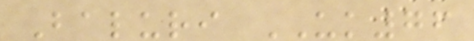Baluri UK76
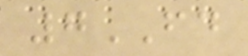7FD
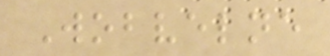Wobvelne
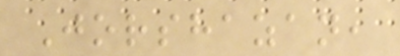Jorshazan,
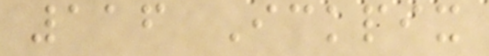116 Ickpix
